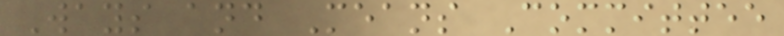Ways and Means Committee
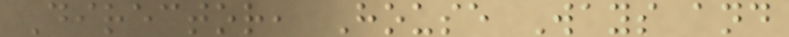Director, House Ways and
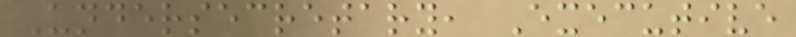Undersecretary, Executive
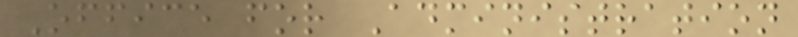Office for Administration
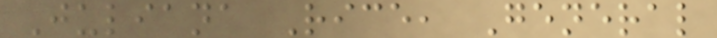Juliana Rice, General
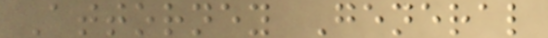Attorney General
